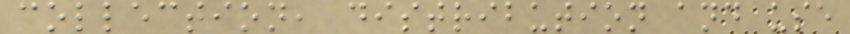collection, distribution and use
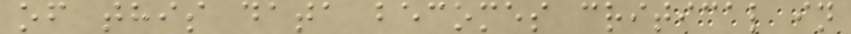of this data becomes critical in
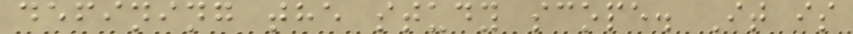defining the study scope. It is
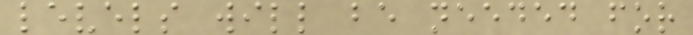levels will be needed for
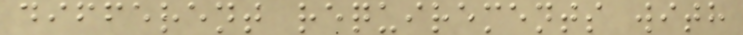different requirements with
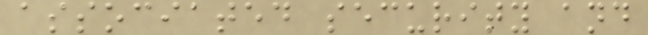associated security and
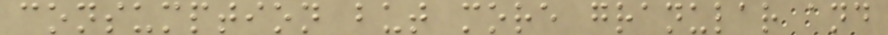consumption but more granular and
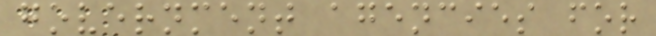government agencies for
